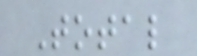Total
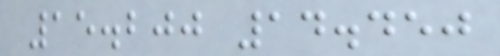15.200 14.450
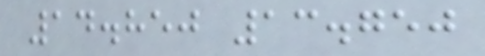14.850 13.750
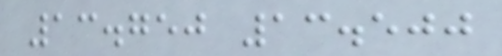13.750 13.500
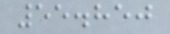55.850
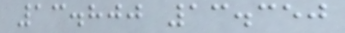13.800 13.350
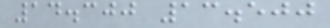14.300 13.500
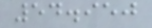54.950
